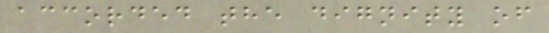accorded the dignity of
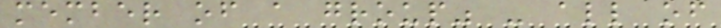member of a group" - all of
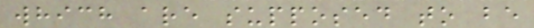which are supposed to be
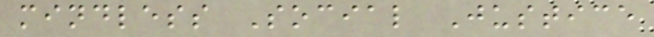mindless Social Justice
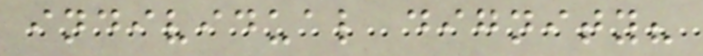individual dignity?
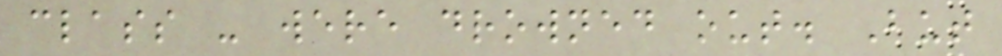class - were drowned out. But
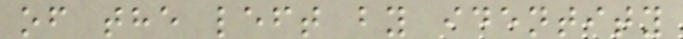of the left by identity
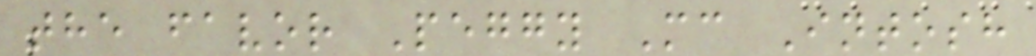the favor Peggy Mc Intosh
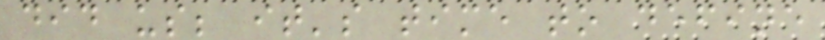did us; it's time to define
